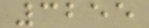3255
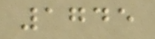1745
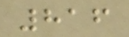816
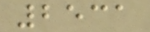2531
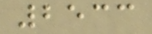2533
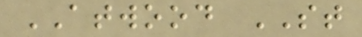ATWOOD ST
